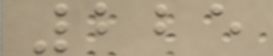225
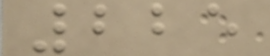225
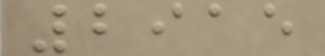2915
